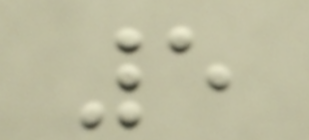5
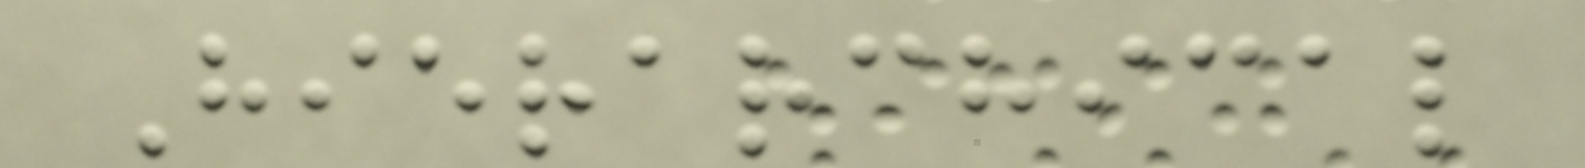Hierarchical
